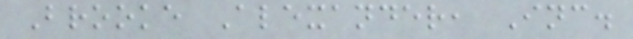Brooke Alexander, Inc.
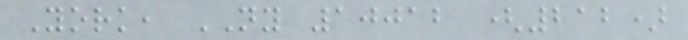York, NY 10012 (212)
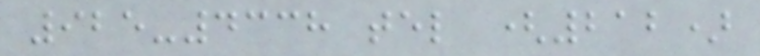925-4338 tel (212)
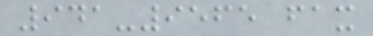941-9565 fax
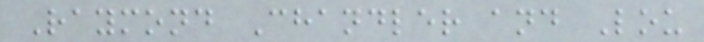Raymond Chandler and Lou
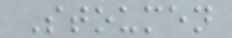Stoumen
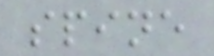spine
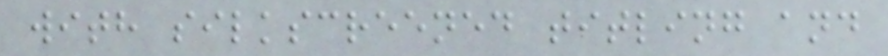with silkscreened titling and
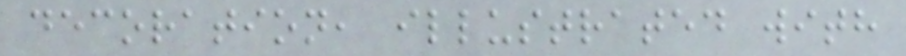decoration, illustrated with
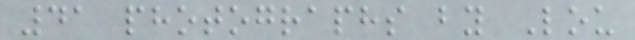41 photographs by Lou
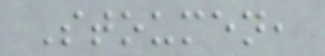Stoumen,
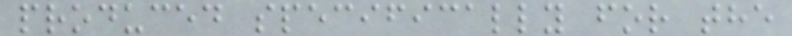produced specifically for the
